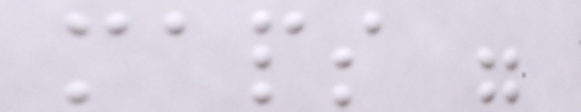maps were
